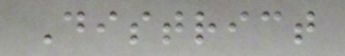District
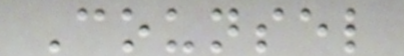Counsel
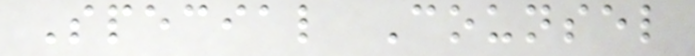Special Counsel
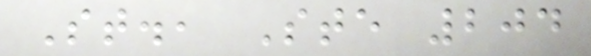St., Ste 204
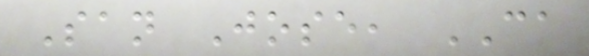San Jose, CA
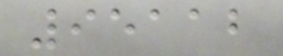95112
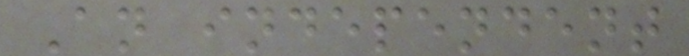An independent
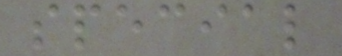special
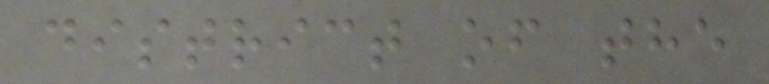district of the
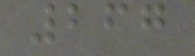267
